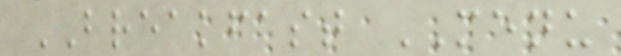BREAKFAST MENU
